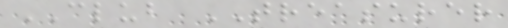CLUB TREASURER
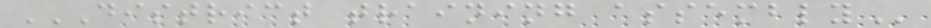DISTRICT TRAINING ASSEMBLY
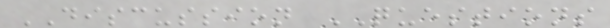DISCUSSION QUESTIONS
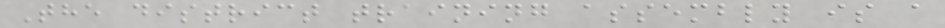The district training assembly is a
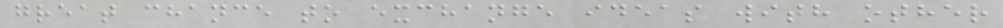great chance to exchange ideas with other
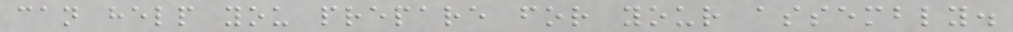can help you prepare for your assembly.
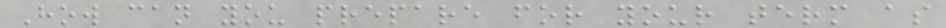How can you prepare for your term as
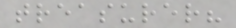treasurer?
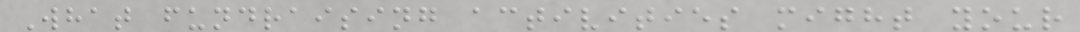What fundraising activities might your
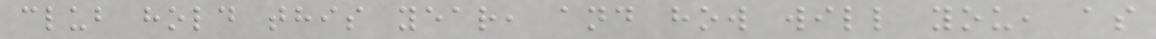club hold this year, and how will you, as
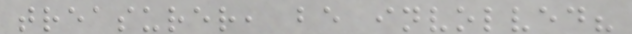treasurer, be involved?
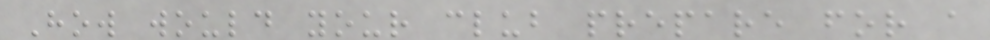How would your club prepare for a
